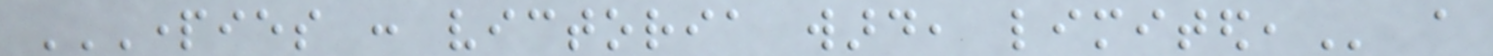PARTIES : VICTORIA WARD, LIMITED, a
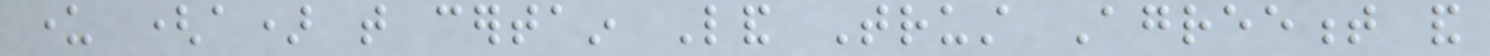under (a) that certain Land Trust Agreement and
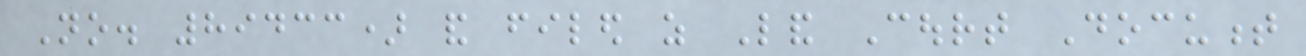No. 89433) and filed as Land Court Document
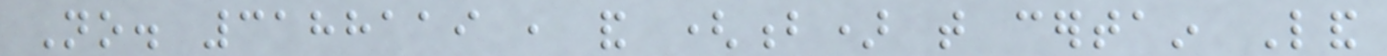No. 3188119 , and (b) that certain Land
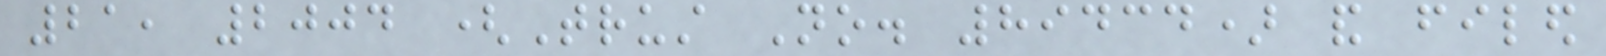21, 2004 (Trust No. 89434) and filed
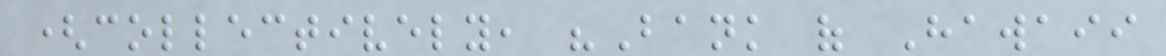(collectively, "Bank of Hawaii
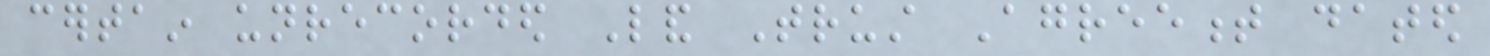certain unrecorded Land Trust Agreement dated
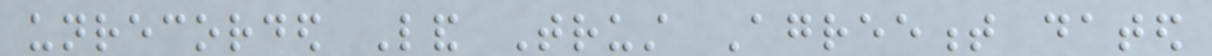unrecorded Land Trust Agreement dated
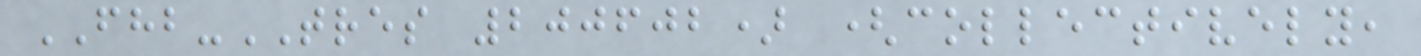FHB-TRES 200602) (collectively,
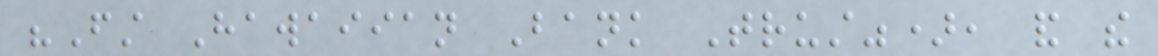"First Hawaiian Bank Trust"), and the
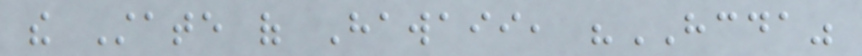the State of Hawaii, "HCDA"
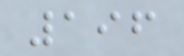196
